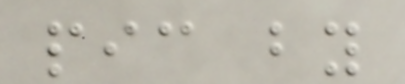pic by
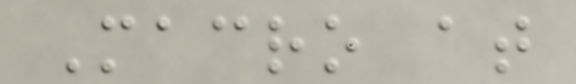Macro at
